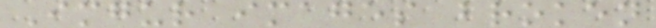Imgur images broken
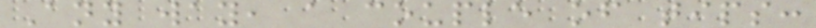Any way, a couple of tips:
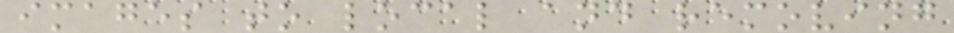images to local and removing
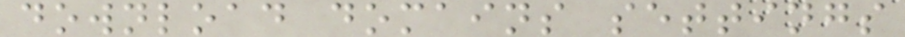download domains settings
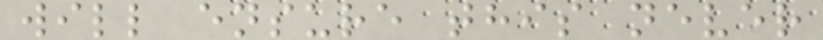will ensure this never
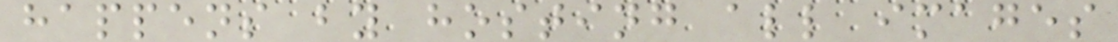happens by hosting all images
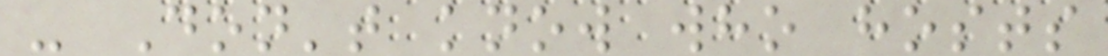- Don't know who hosts
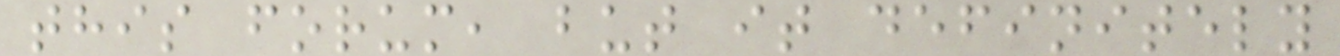this forum, but it definitely
